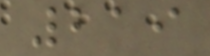219
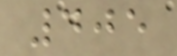405
